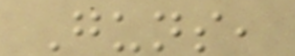Guns,
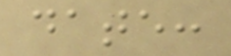date:
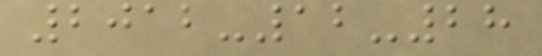2012-12-28
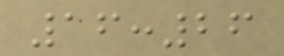16:26
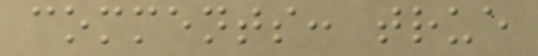comments: true
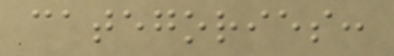categories:
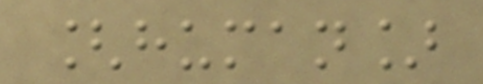[human]
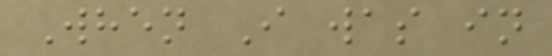When I was in
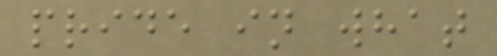pride in what
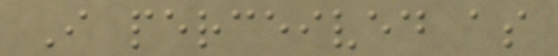I perceived as
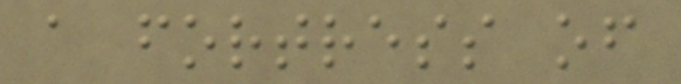a fortress of
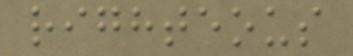righteous
